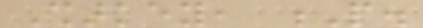Sharkey, P.
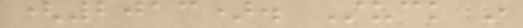(2013). Stuck in
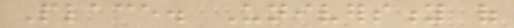Place. University of
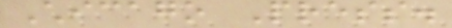Chicago Press.
